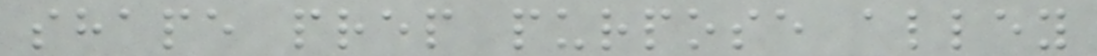shape prep purpose alley
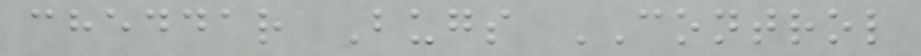cheddar Bugs CONTROL
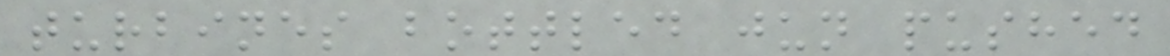turbines bottled jun pushed
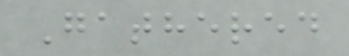Gathered
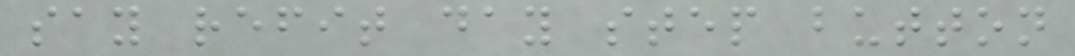say refit day step button
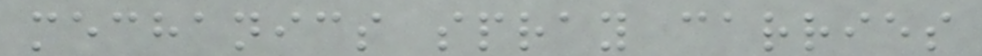mechanics spray carries
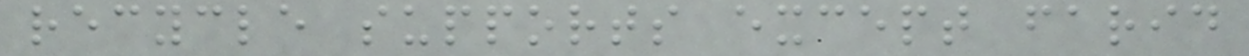recycle supports except farid
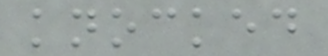knocked
